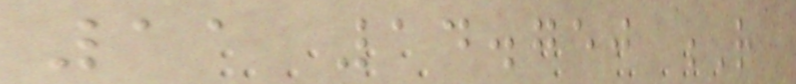11 14.750 R
